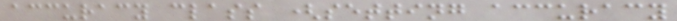accuracy class (setting accuracy
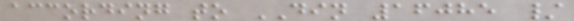according to DIN 16085 /
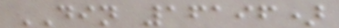DIN 16196)
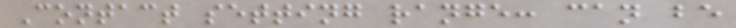Contact setting range: can be
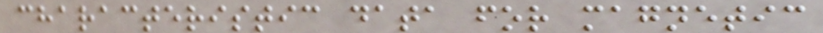characteristic data for magnetic
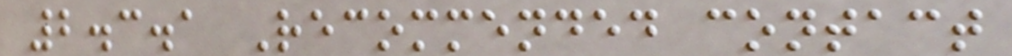2.3.1 Recommended contact
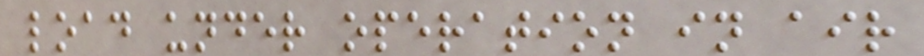load under operation in air
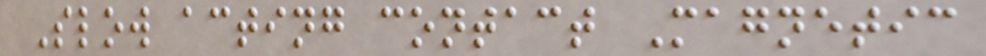Slow acting contact Magnetic
